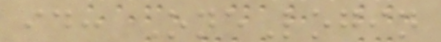id: OneLogin
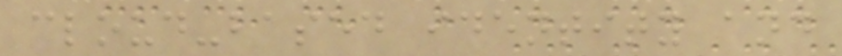cloud-based identity and
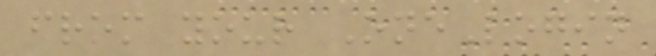from your OneLogin
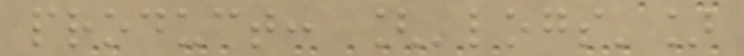product: ['logs']
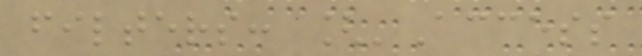filters: ['Access
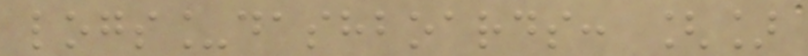logs_dashboards: []
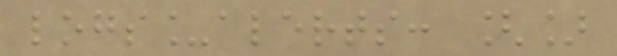logs_alerts: []
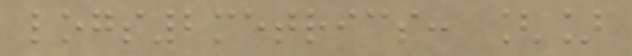logs2metrics: []
